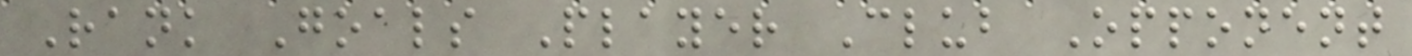Rank Goals Player Club Opponent
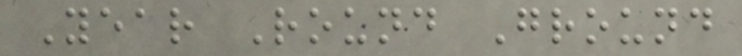Year Round Ground
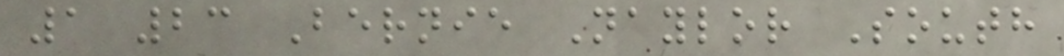1 23 Bernie Naylor South
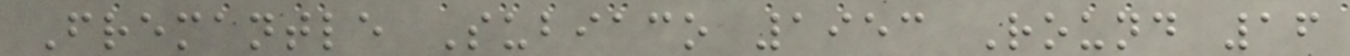Fremantle Subiaco 1953 Round 16
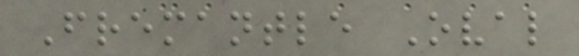Fremantle Oval
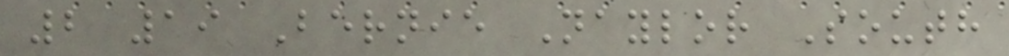2 19 Bernie Naylor South
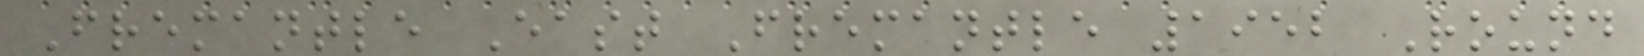Fremantle East Fremantle 1952 Round
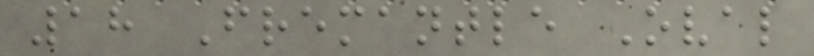18 Fremantle Oval
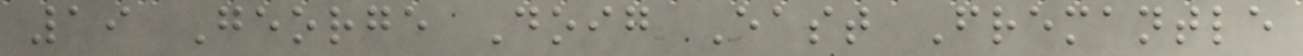19 George Doig East Fremantle
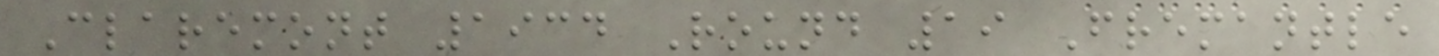Claremont 1934 Round 19 Fremantle
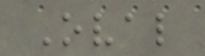Oval
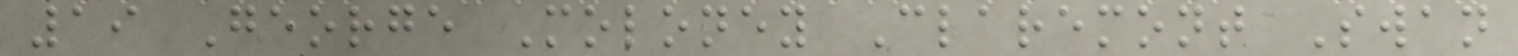19 George Moloney Claremont Swan
